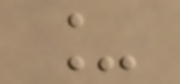_
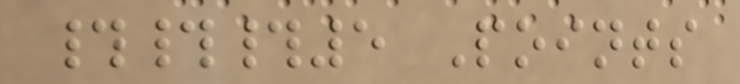###5 Points
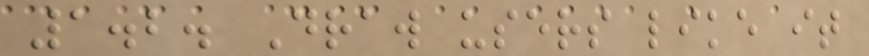1.2. Draw users like it
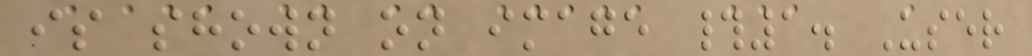is shown on image #1. User
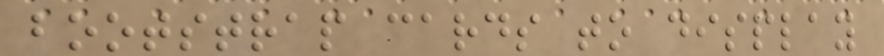bootstrap cards to display
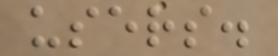users.
